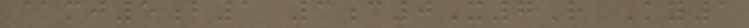@mj5b1 3c0X7R Ky1
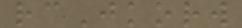rcJkorw
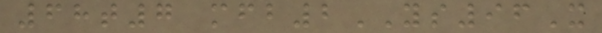68t7 mfb2YS96X
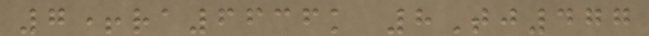7+ra6636k 8Tj477
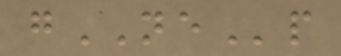gNEp
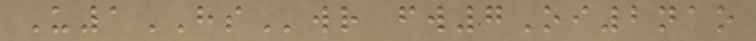U1HSwr fw7Oi2nao
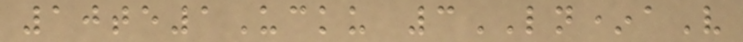10te1Ucku 3LN*aV
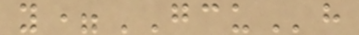y=GCUh
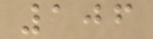106
